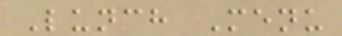Lunch Menu
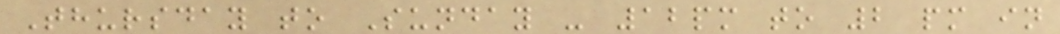Thursday to Sunday - 12pm to 2 pm in
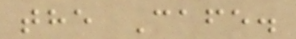the Cafe.
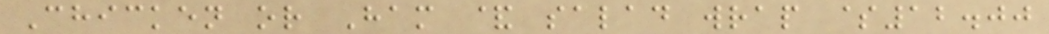Chicken or Ham & salad wrap $12.00
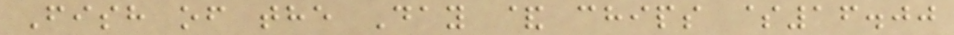Fish of the Day & chips $16.00
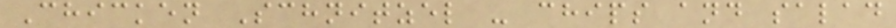Chicken Schnitzel - chips and salad
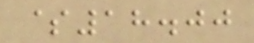$18.00
